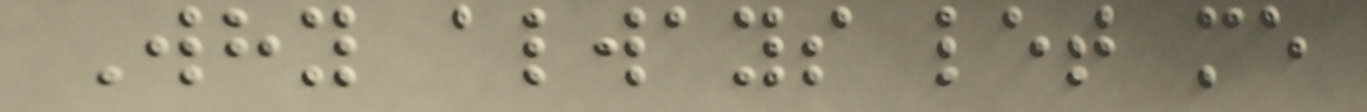Why always let me
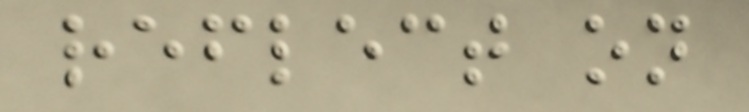reflect on
